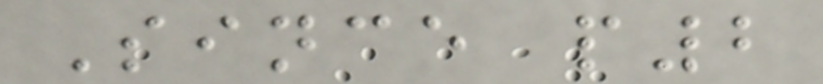Since p2
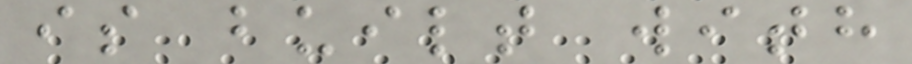is built with
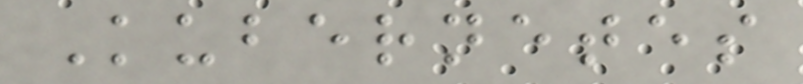Kubernetes
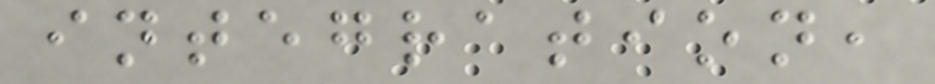integration,
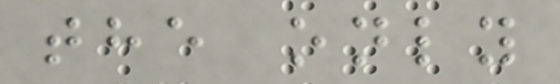the only
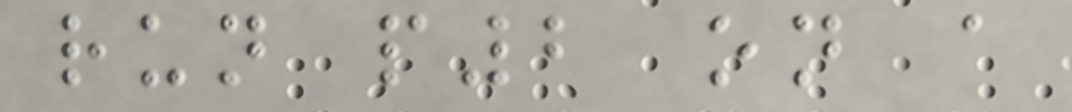run p2 on a
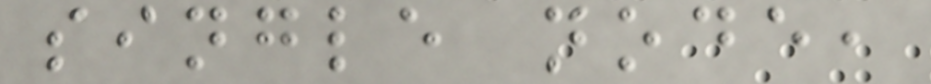single node,
